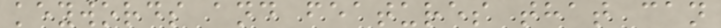keywords and features that can
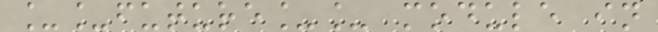__future__ module in
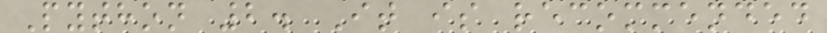Python 2. It is recommended
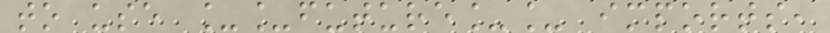to use __future__ imports,
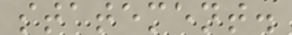statement.
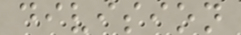division
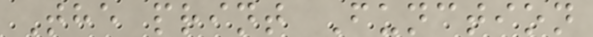The print Function
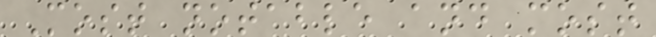Most notable and most
